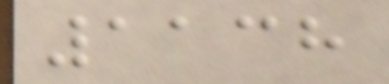1138
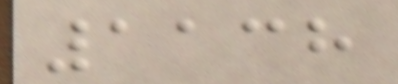1138
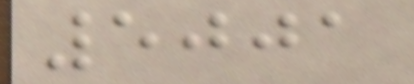5001
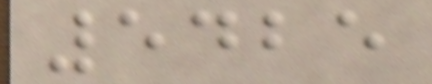5425
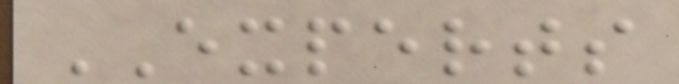EXPERTS
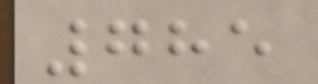785
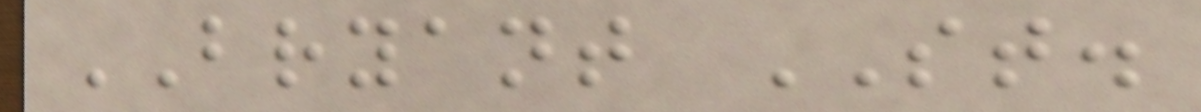BRYANT ST.
